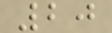20
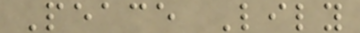Peace Lily
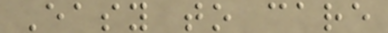Easy to care
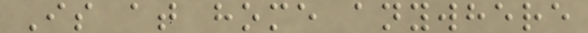Is at home anywhere
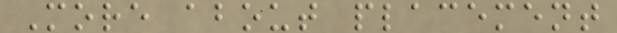More about placement
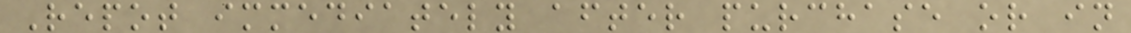Repot immediately after purchase or in
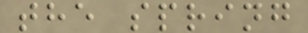the spring
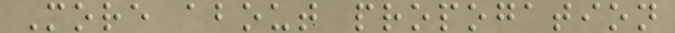More about propogation
